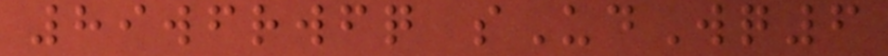89wfrwfq sUdWq6
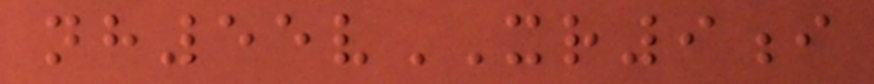nh55vXR9i
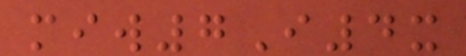miw7I4x
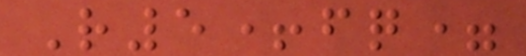R5+fq=
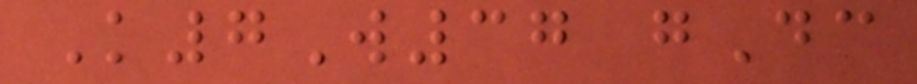K7W37 gDc
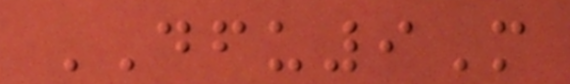DFU9M
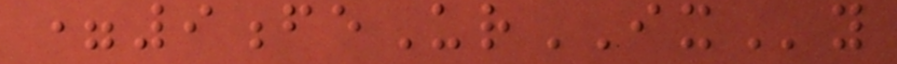=9feUrIXy
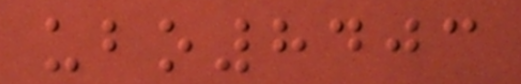ubo8403
